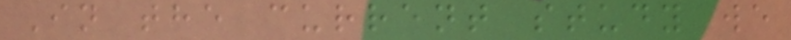In the current study we
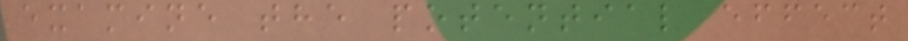examine the potential effect
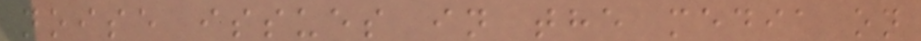noise issues in the media on
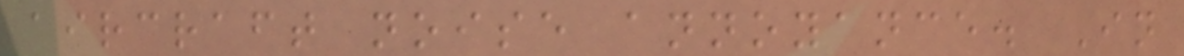aircraft noise annoyance. In
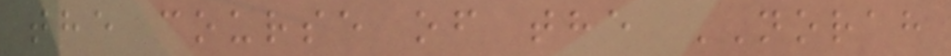the course of the NORAH
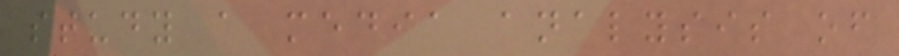study a media analysis of
